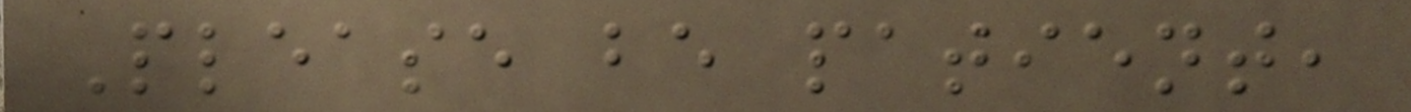Please be patient,
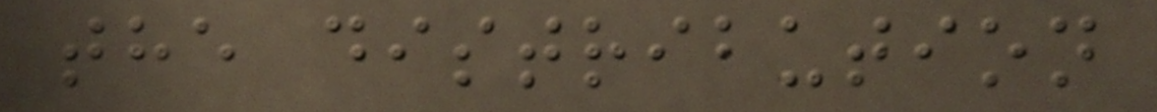the distribution
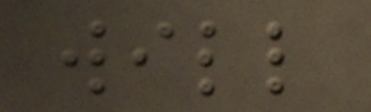will
